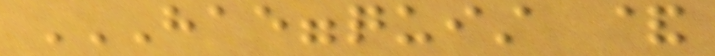HAEGGQUIST &
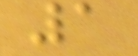1
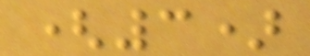(3)
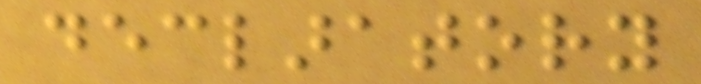declaratory
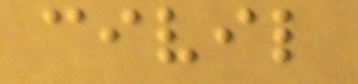civil
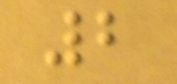2
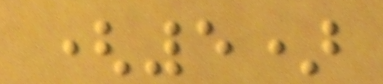(5)
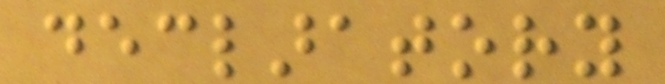declaratory
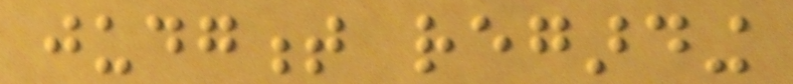judgment regarding
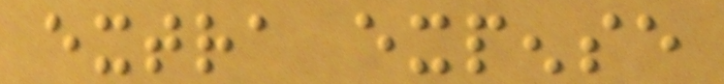extra expense
